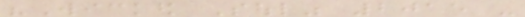"Wicked Soul" 2015 -
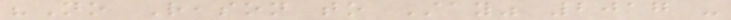"No Reason to Stay" 2017 -
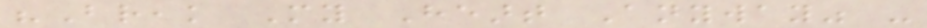"Break My Heart Anyway" -
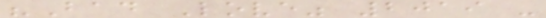"Bad Love" 2019 -
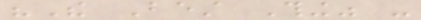"The Best Thing" -
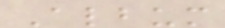Album
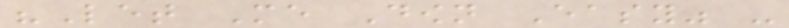"Let Me Down Easy" -
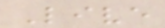Live
